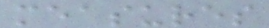measures
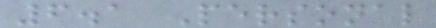6.1 Personal
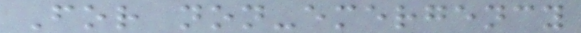For non-emergency
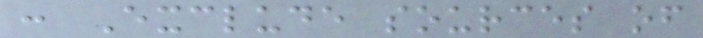: Exclude sources of
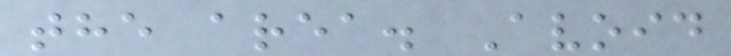the area. Avoid
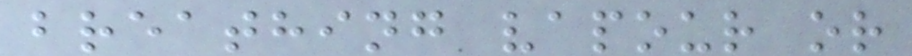breathing vapour or
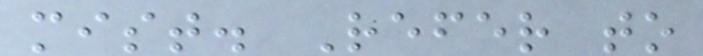mist. Refer to
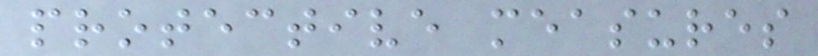protective measures
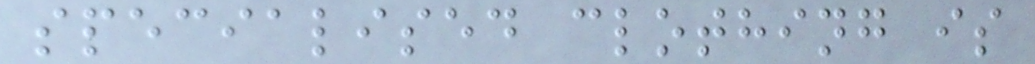specialised clothing is
